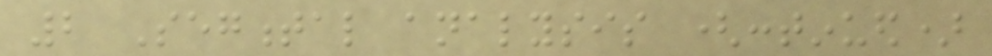2 Segmental analysis (continued)
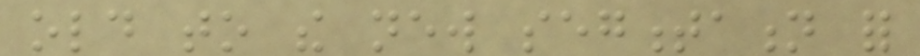old to the new segmentation for
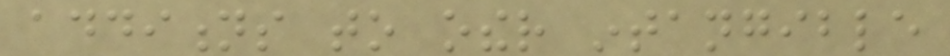additions to other intangible
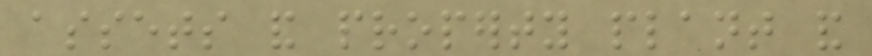assets and property plant and
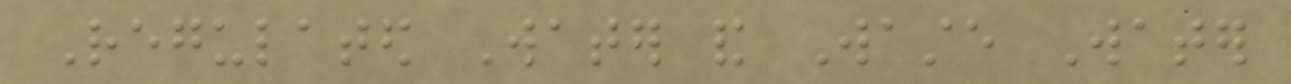Regulated Water and Waste Water
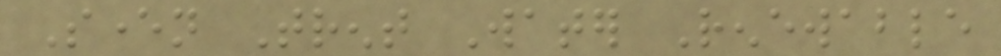Severn Trent Water Renewable
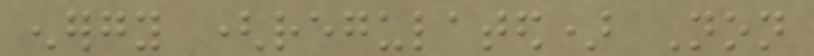energy (regulated) Non
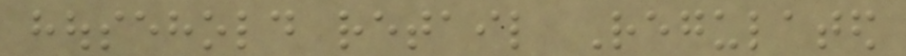household retail Regulated
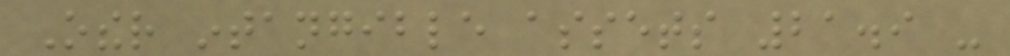Other intangible assets 21.9 -
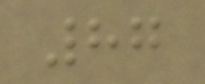87
